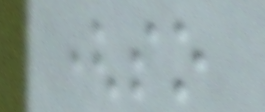(so
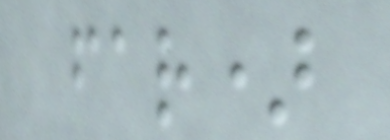far)
